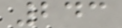243
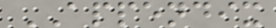APPENDIX
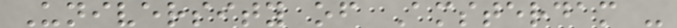University of Amsterdam -
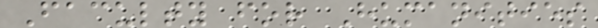Faculty for Humanities
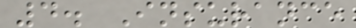4. Insurance
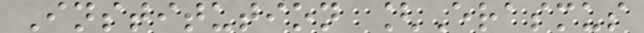Institution [Erasmus
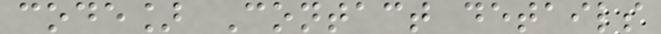code] Contact details
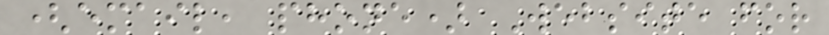(email, phone) Website for
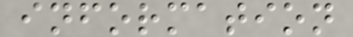information
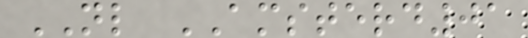NL AMSTERD01
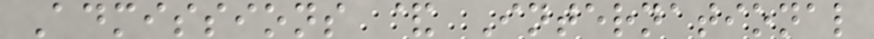Admissions & International
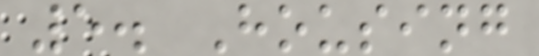5. Housing
